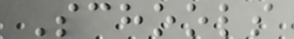Schools
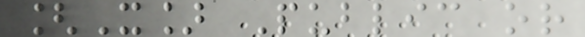[X] Public or
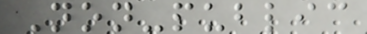Non-public
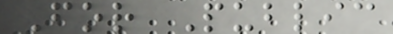For Public
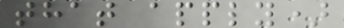that apply)
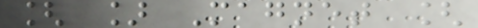[ ] Magnet [
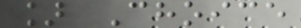] Choice
